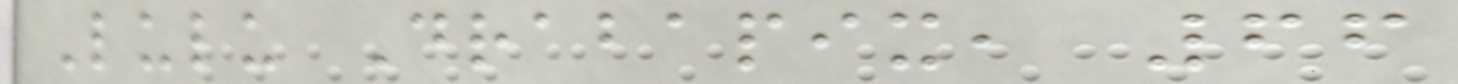Lulu Drabapix, 66
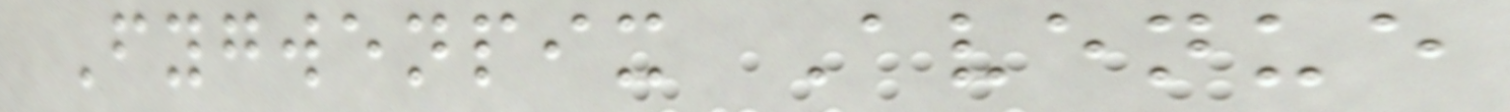Fygwenpix Avenue
